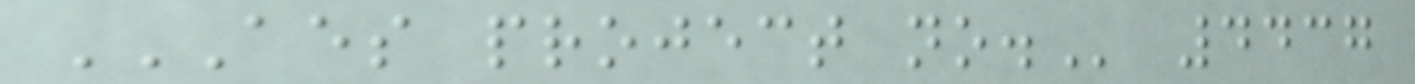AES PROJECT NO. 4437
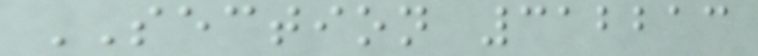SECTION 312213
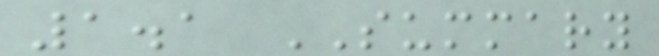1.1 SUMMARY
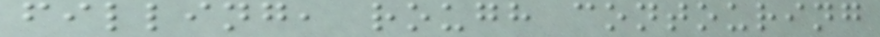filling, rough contouring
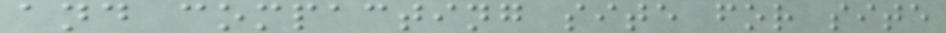and compacting site for site
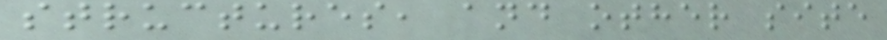structures, and other site
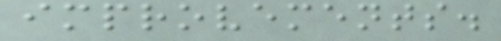improvements.
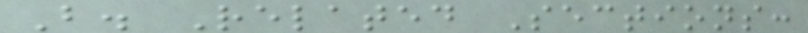B. Related Sections:
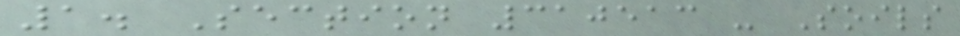1. Section 310513 - Soils
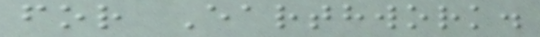for Earthwork.
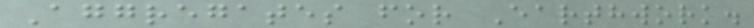Aggregates for Earthwork.
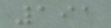191
